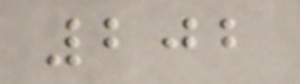202
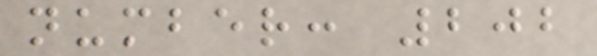number: 202
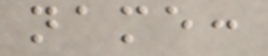name:
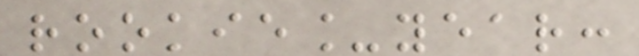rookie_year:
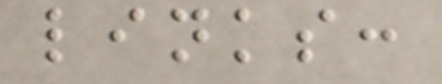links:
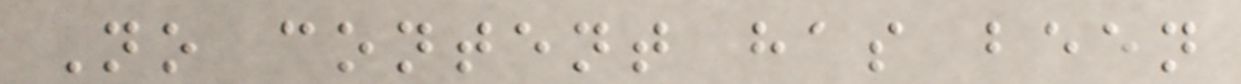No content has been
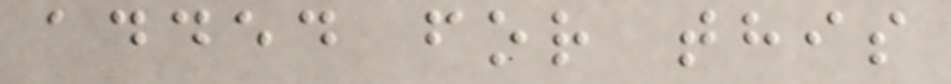added for this
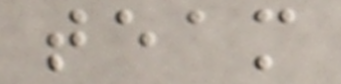team
